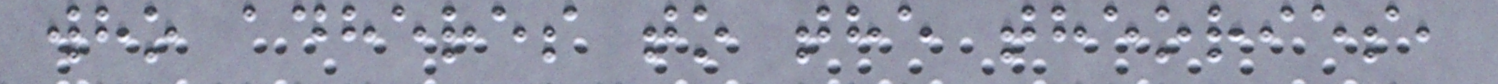who adheres to the theories,
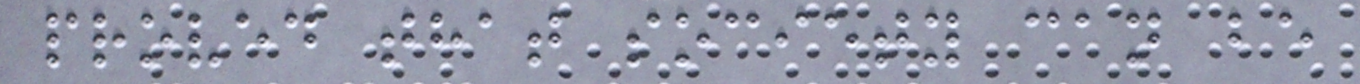proved that society can be
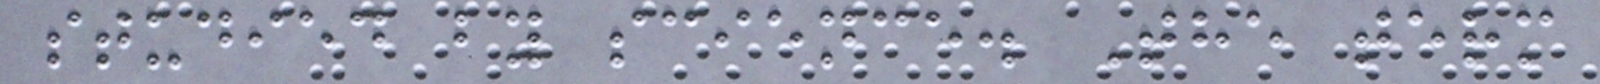studied by science. The term
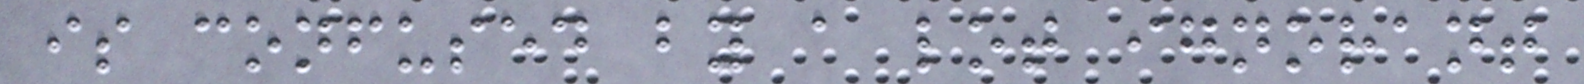is confused by a lot ignorant
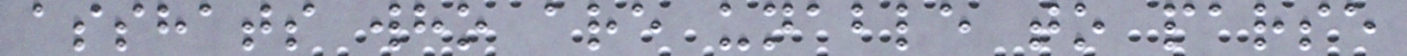asshats who are unable to parse
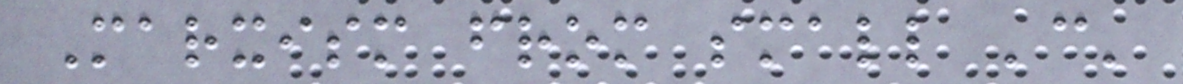Marxism from small 'c'
